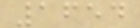1654
